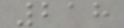218
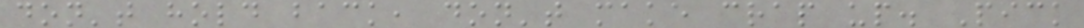don't hold back, don't make crap up. Pick
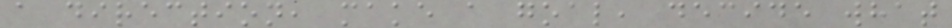a direction, make a goal, decide what
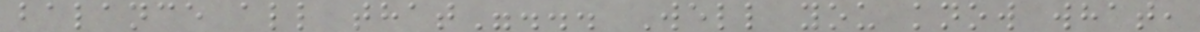balance all that"... Well you know what,
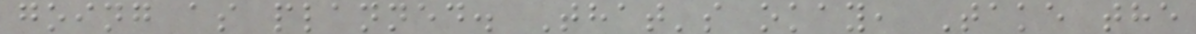going as planned. That's okay, Take the
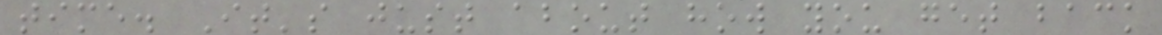time. It's just about how you get back
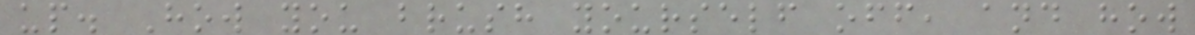up. How you brush yourself off, and how
